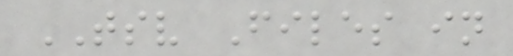TSV Files in
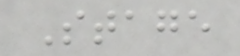Stage
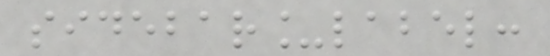sidebar_label:
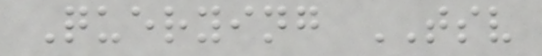Querying TSV
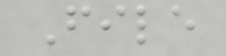File
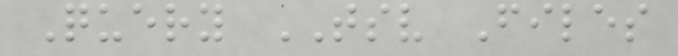Query TSV Files
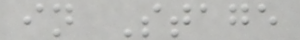in Stage
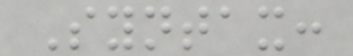Syntax:
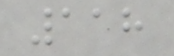118
